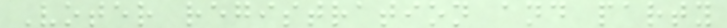Voter registration and party
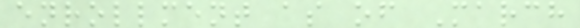enrollment as of March
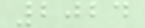2024
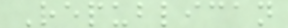Republican
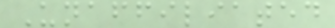Unaffiliated
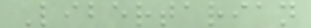Libertarian
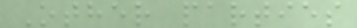Other parties
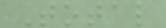Total
